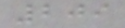209
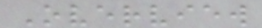Overview
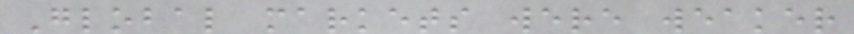Global markets were weaker
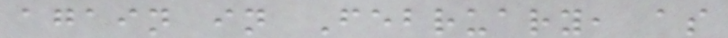again in February, as
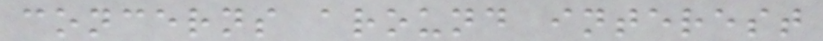concerns around interest
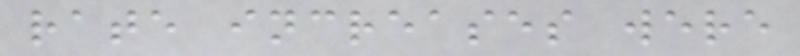rate increases were
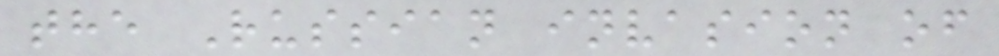the Russian invasion of
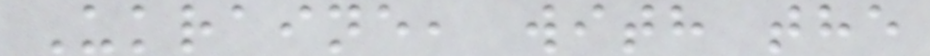Ukraine, with the
